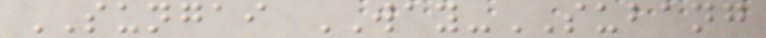SUNGAI WAY-SUBANG
